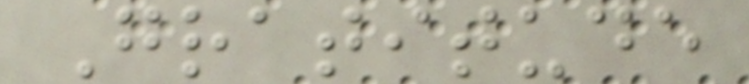Gratitude
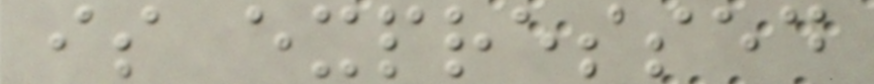is expressed
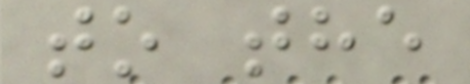to the
